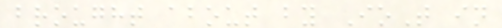brought about by IoT in
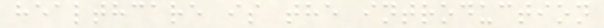healthcare is the introduction
